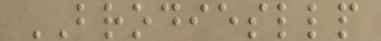BRODIESLLP
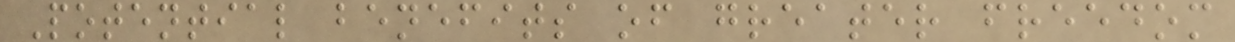Potential benefits of greater freedom
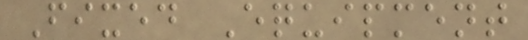Fixed Equipment
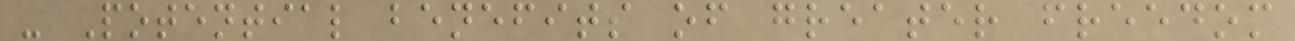- Potential benefits of greater freedom
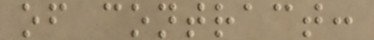of contract:
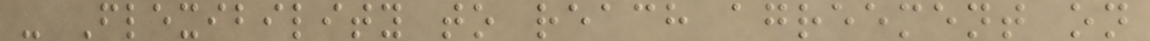- Flexibility to reach agreement on
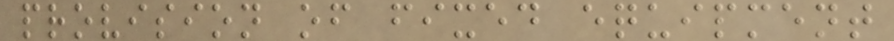provision of fixed equipment
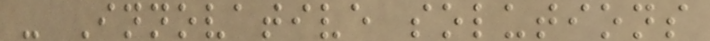- Innovative solutions
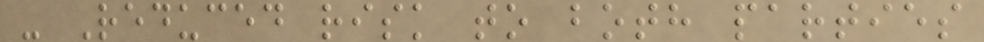- Reduced risk to both parties
